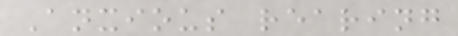Anxious rearing
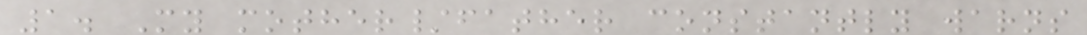1. My mother/father constantly warns
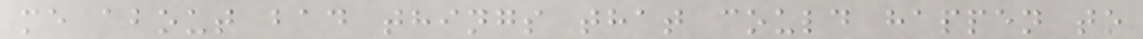me about bad things that could happen to
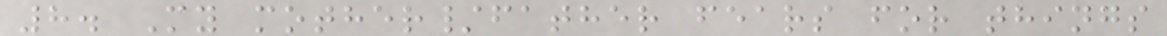8. My mother/father fears for things
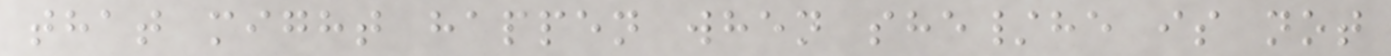that might happen when she/he is not
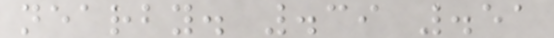nearby. .39 .51
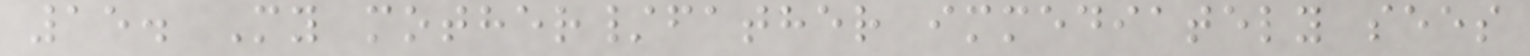15. My mother/father immediately sees
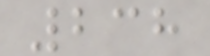238
